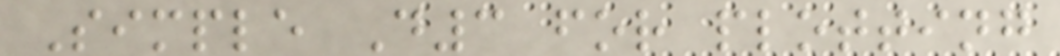Simple D3 for plotting
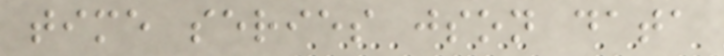time series json data
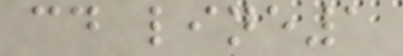cd line1
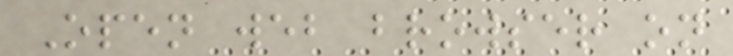Open web browser on
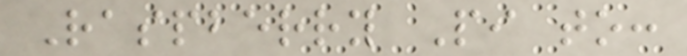Raspberry Pi to:
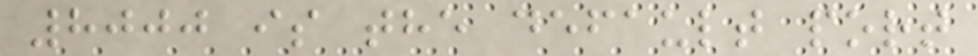8000 is the default port
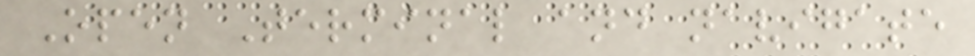Open Terminal and navigate
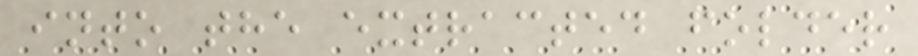into the extracted folder
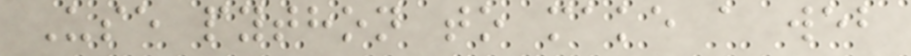Use python to make a web
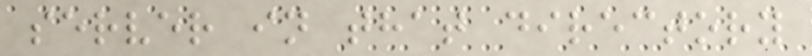server in that directory
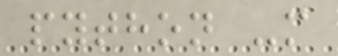python -m
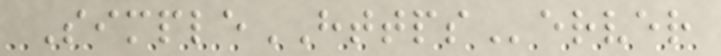SimpleHTTPServer
